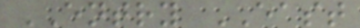ENTRY EAST
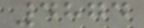4874
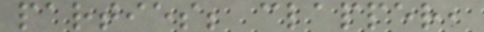parties; clapper,
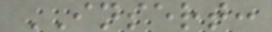INSERT:
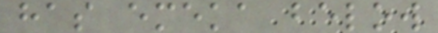has emeka below
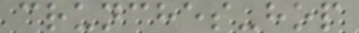crunches-hop
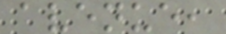avenue,
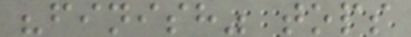"finish" tops
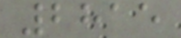2815
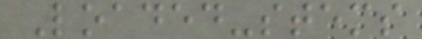Loaded-stems
